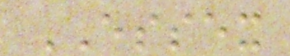ESSEX
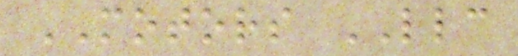MOTORS LLC
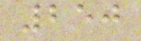250
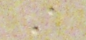A
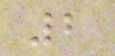2
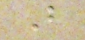B
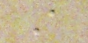A
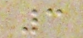3
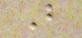B
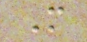M
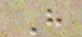H
